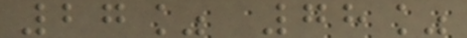27% 78%
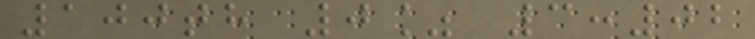100th 0% 3:02
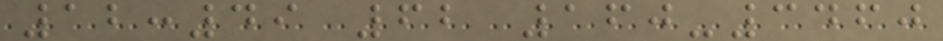12:49 62 160-3460
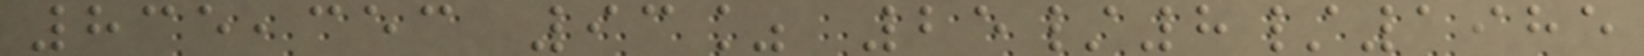835,353 93% 25/8/1985
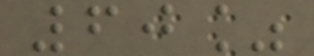60%
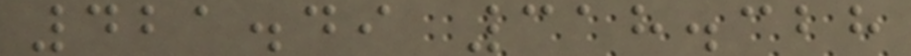421.49 318.328
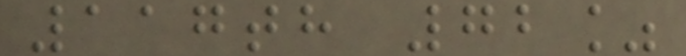117th 72%
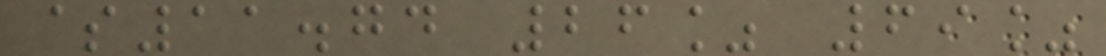$11.74 26% 69%
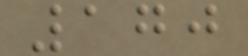170
